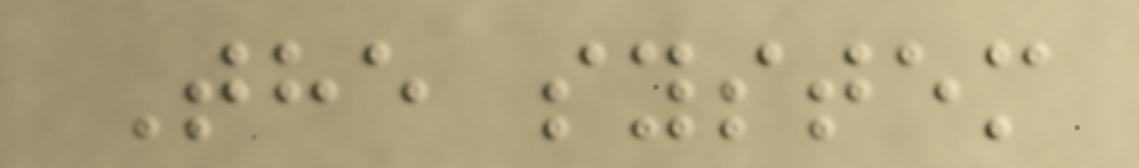The system
